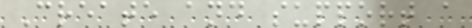Create and support a
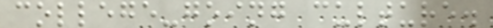college-going culture.
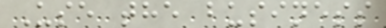Use the business
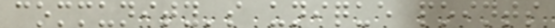community's unique points
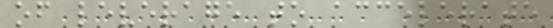of leverage to accelerate
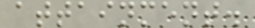attainment.
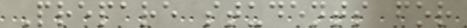Prepare students for
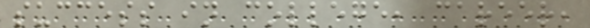success in college, career,
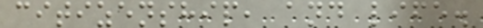citizenship, and life.
